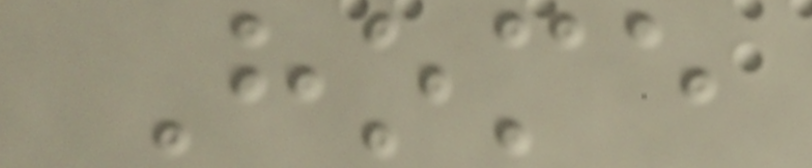Home
